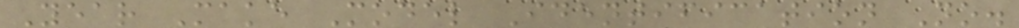Year Make Model Identification No.
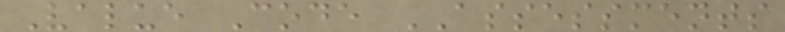Value Code ASSESSMENTS
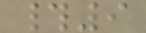#9
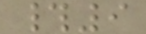#9
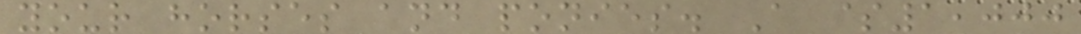your horses and ponies. A $1,000
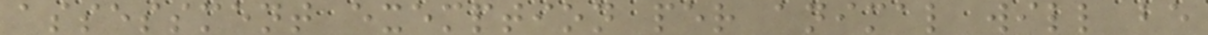assessment exemption per animal will be
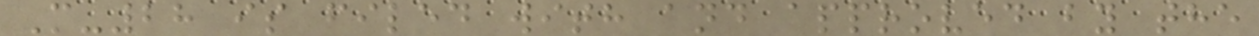M-28 is filed with and approved by the
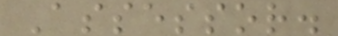Assessor.
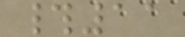#11
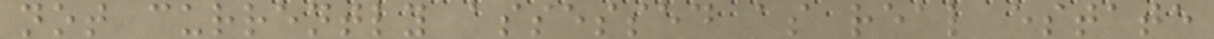not currently assessed as real estate
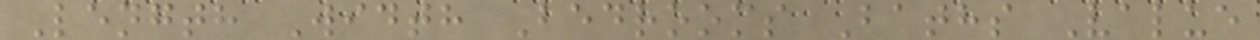Length Width Bedrooms Baths Value
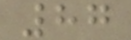87
